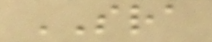SRA
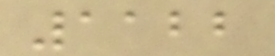1122
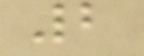2
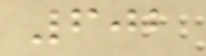602
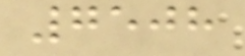7508
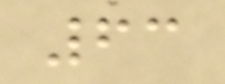63
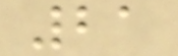21
